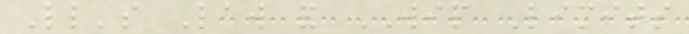Little's Law and WIP Limits
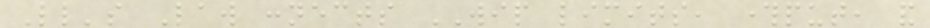Little's Law connects WIP limits, throughput, and
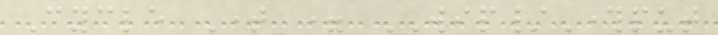Cycle Time = WIP/Throughput
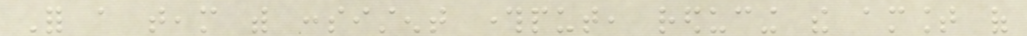For a team with consistent throughput, reducing the amount of
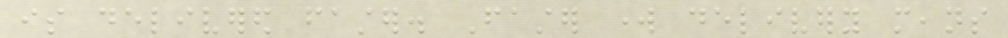is delivered faster. Faster work delivery means
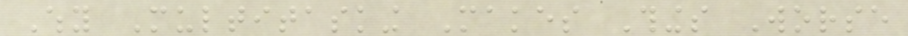Why Multitasking Makes Things Worse
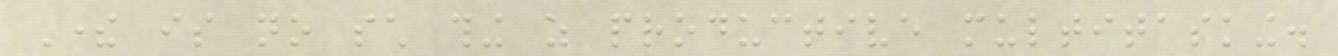There is no such thing as productive multitasking.
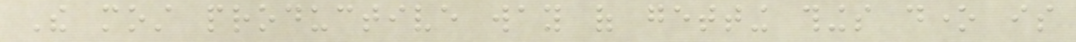The most productive way of getting things done is
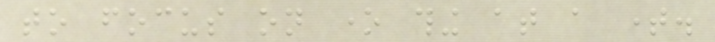to focus on one thing at a time.
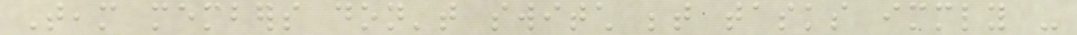Team members don't switch between tasks immediately -
